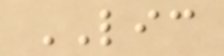LIC
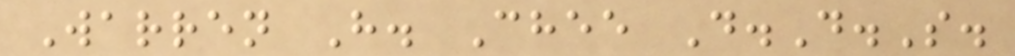Warren H. Chee D.D.S.
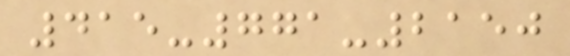415-771-2150
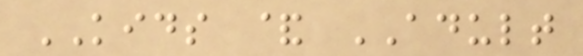KIDS & ADULT
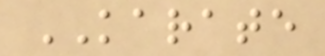KARATE
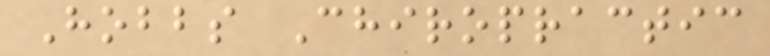Hobbs Chiropractic
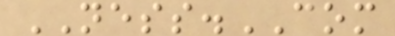NESS.COM
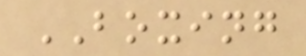BOXING
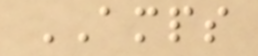AMPS
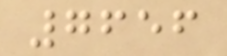7656
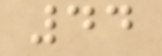44
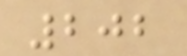202
